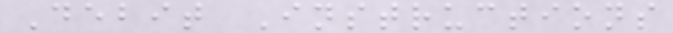Debit Instructions
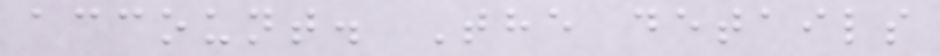account. The details
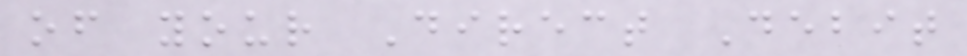of your Direct Debit
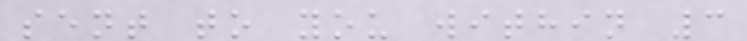sent to you within 3
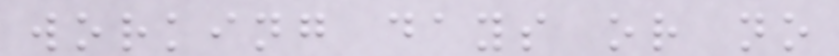working days or no
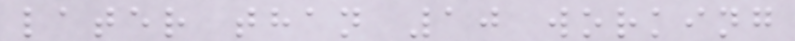later than 10 working
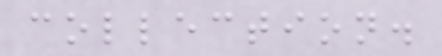collection.
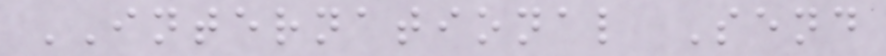INTERNATIONAL Send
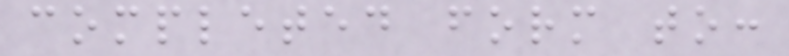completed form to:
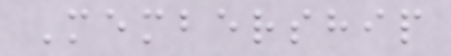Membership
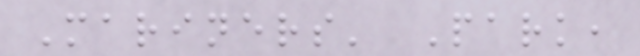Mariners' Park,
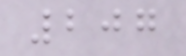207
